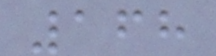168
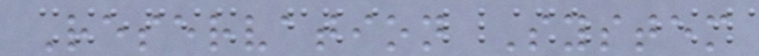Reservation System
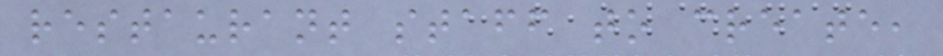restaurant staff to create,
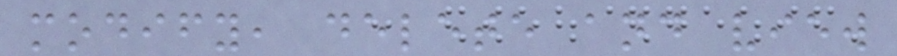modify, delete and view
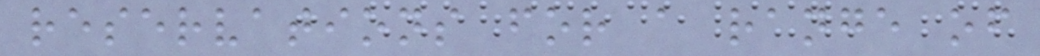reservations for a range of
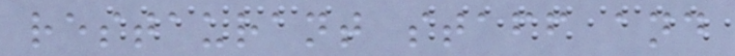restaurant staff and
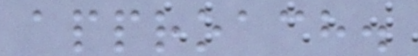approach.
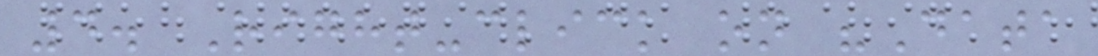4. Right-click on "Data
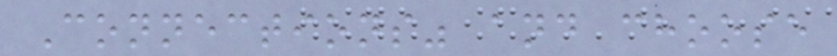Connections" and choose
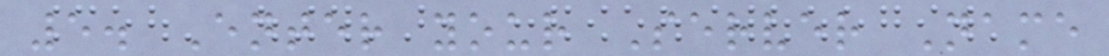5. Enter your Server Name
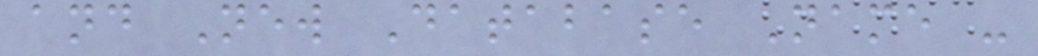and New Database Name -
